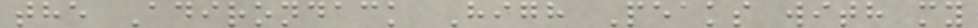the Adirondack High Peaks with my
